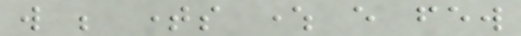will be times where every few
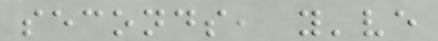seconds, you've
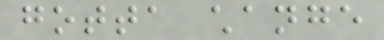gotta change
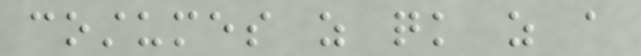costumes as quick as a
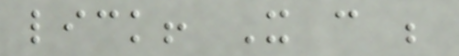lick! It can be
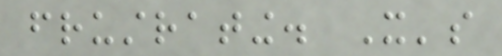frustrating. It's
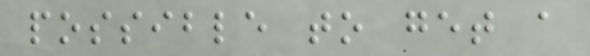possible to get a
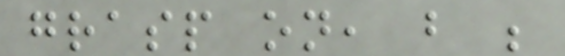grasp on, but be
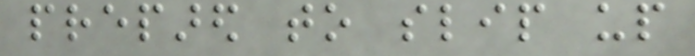prepared to slip up
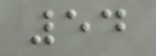54
